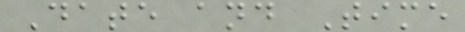Date and Time
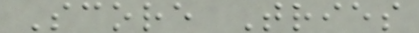Score Tries
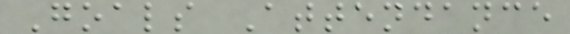Goals Attendance
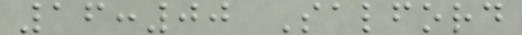16:00 Salford
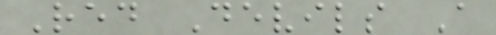Red Devils A
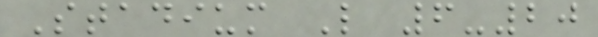Stadium L 6-20
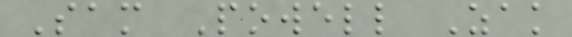Sam Powell Zak
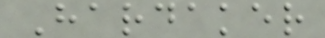Hardaker
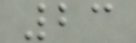23
